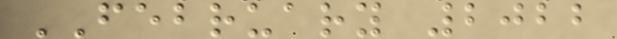FEBRUARY 2022
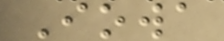Iowa
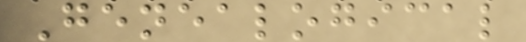Genealogical
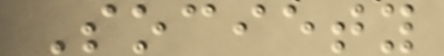Society
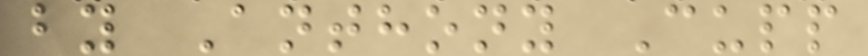by Anthony Cupp
